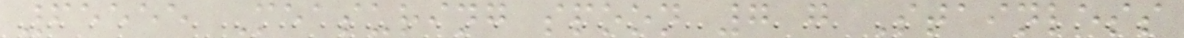65555 Measuring spoon 7 g Stainless
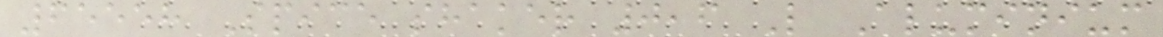65558 Spice shaker 0,6 L Aluminium
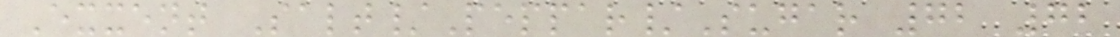Exxent Salt/Peppar/Sugar 72 72
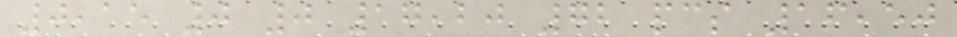0,15 0 0 17,20 72 pcs 16,50
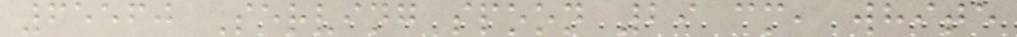65560 Serving spoon 29 cm, white
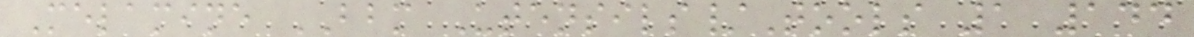Melamine BBM Utensils/Tools 1 144
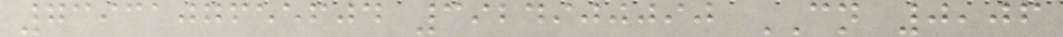7393107655604 3924900090 CN 0,06
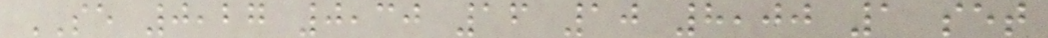SE 0,27 0,30 16 10 8,00 1 set
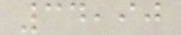34,90
